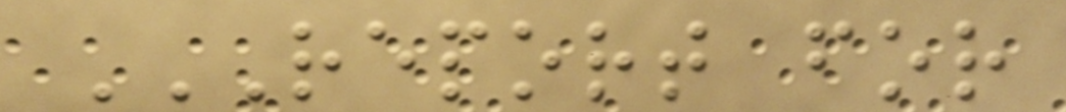REPORT FOR
